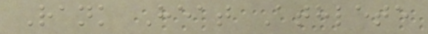Rank Heat Athlete
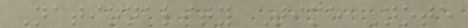Nationality Time Note
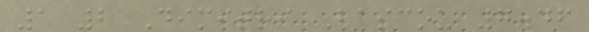1 2 Dimitri Bascou 7.46
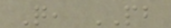Q, PB
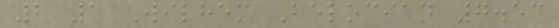2 1 Wilhem Belocian 7.53
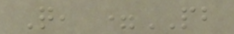Q, =PB
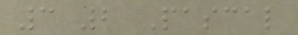3 2 Pascal
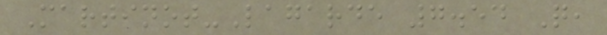Martinot-Lagarde 7.54 Q,
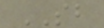SB
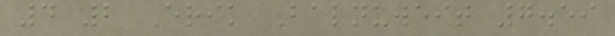4 2 Erik Balnuweit 7.59
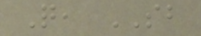Q, SB
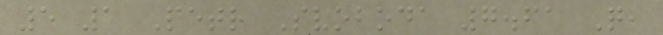5 1 Petr Svoboda 7.61 Q,
